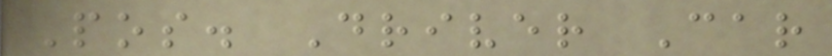Pos. Driver Car
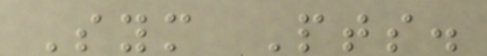Sym Pts.
